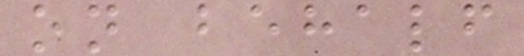on behalf
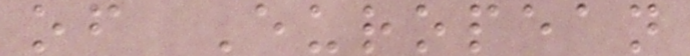of European
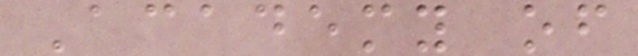Academy of
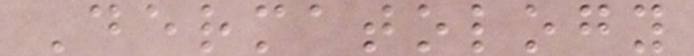Dermatology
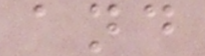and
